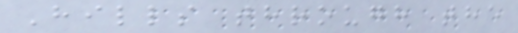Hills through the
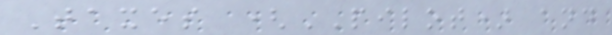Taxes (PILOT) and
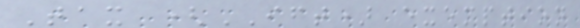Tax (IFT) exemption
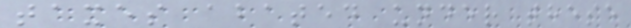taxes abated under these
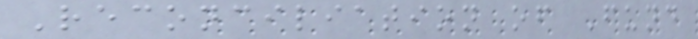Reconciliation of Fund
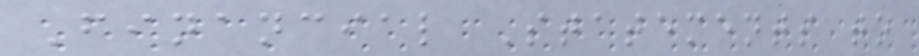Financial Statements to
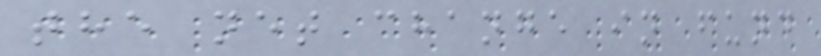the net change in fund
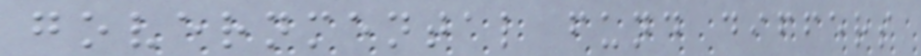governmental fund differs
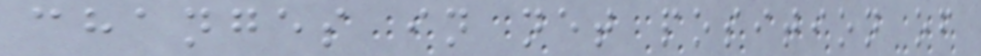changes in net position of
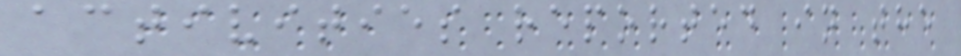activities reported in the
